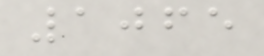1065
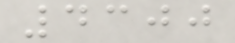4300
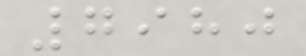7980
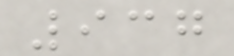937
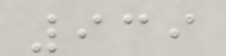939
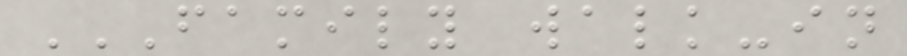FAMILY WALK-IN
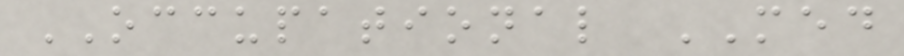OCCUPATIONAL MED
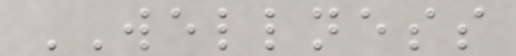WELLNESS
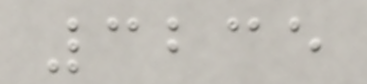3235
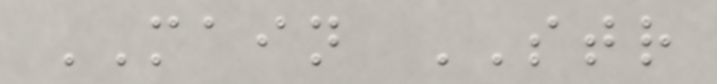MAIN STR
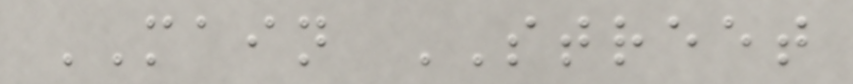MAIN STREET
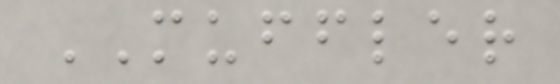MUFFLER
